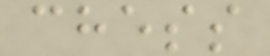chess
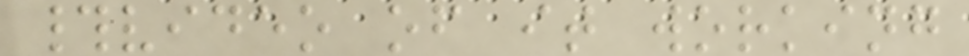#video of it working
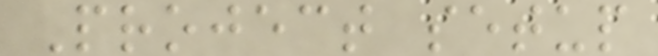Project setup
